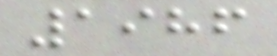1986
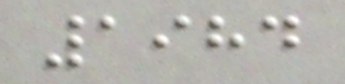1984
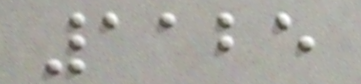1125
